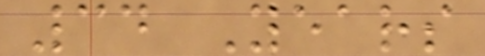34 Years
